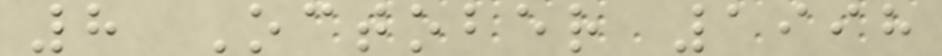8 October 1998
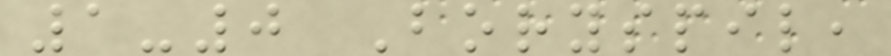1-0 Boryspil,
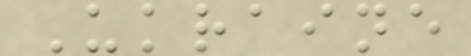Ukraine
